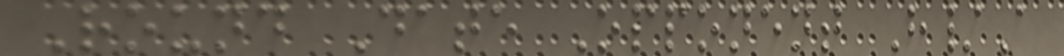Round Date Opponent H/A
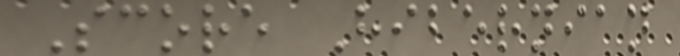Score Hibernian
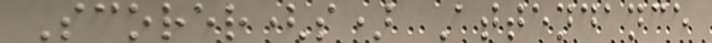Scorer(s) Attendance
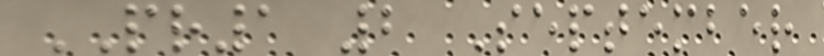PR1 2 September
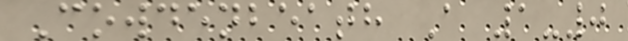Cowdenbeath A 1-0
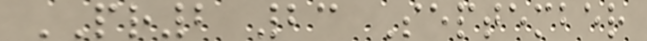PR2 23 September
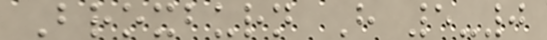Broxburn H 5-0
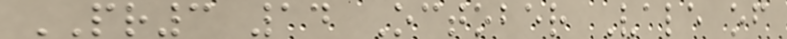PR3 14 October Vale of
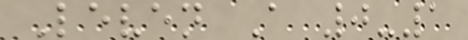Leven A 0-1
